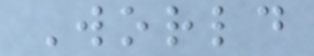World
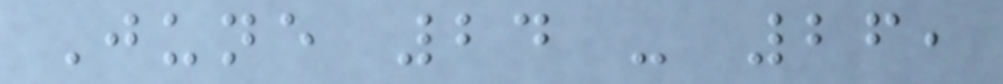June 24 - 26,
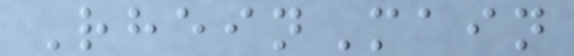RheinMain
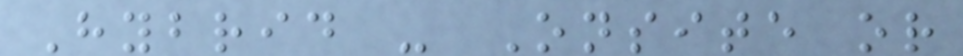Hybrid - Onsite or
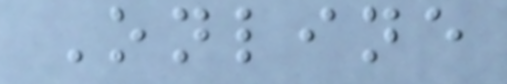Online
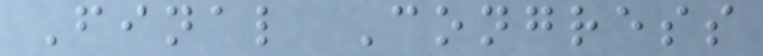Final Congress
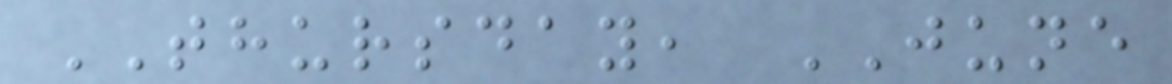THURSDAY, JUNE
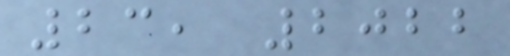23, 2022
